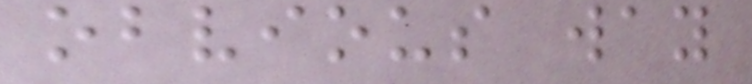obvious way
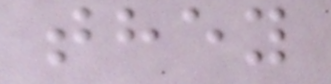they
